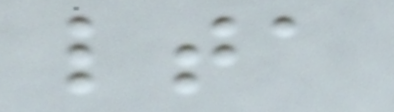lta
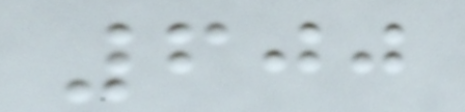600
